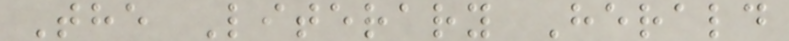The Literary Herald
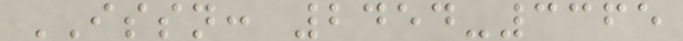ISSN: 2454-3365
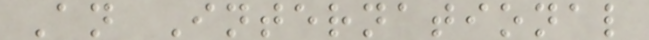An International
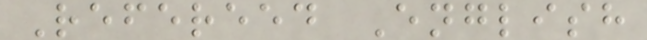Refereed English
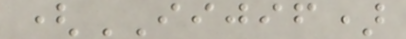(IIJIF)
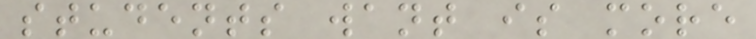students want is more
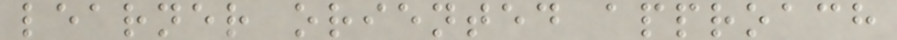learner oriented approach
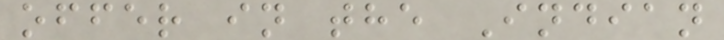offer in the Indian
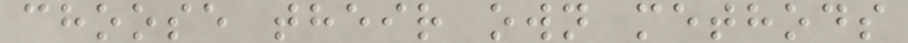choose their own methods
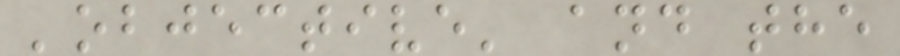'objective' and the
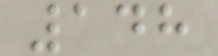148
